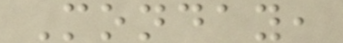Monday,
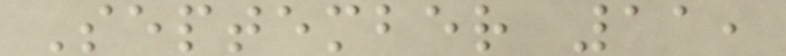September 11,
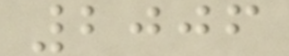2006
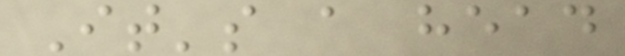It's a head
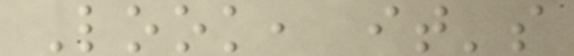Look, it's
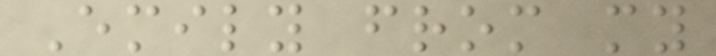Emily from my
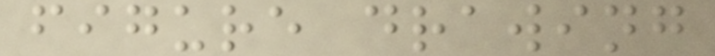figure drawing
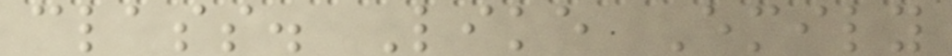class. Like Emily
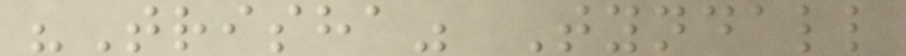"Trisha" Tyndall
